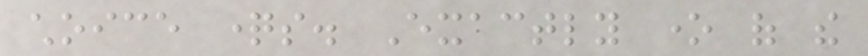choice questions. Exactly one of the
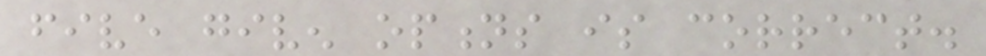five given options is correct.
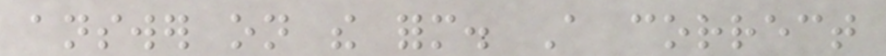answer on the form. A correct
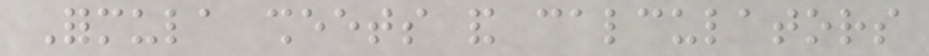Formula sheets and calculators
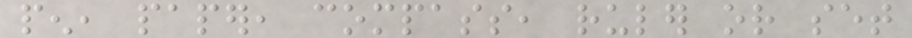pen, paper, compass, ruler or set
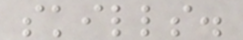skills.
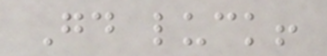Good luck!
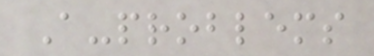A-problems
